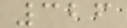326
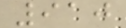910
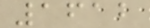1612
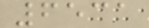6531
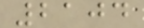2104
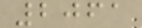2061
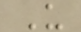U
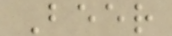Beer
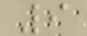9
